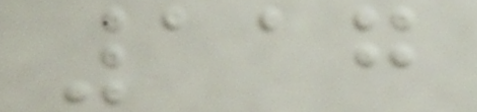117
